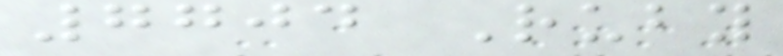7704 Ruby
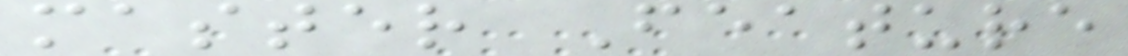master Feature
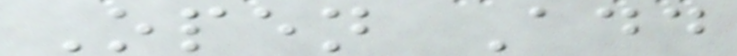Open Add
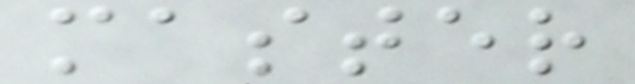master
